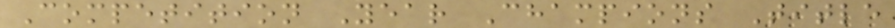Competition Year Champions Title
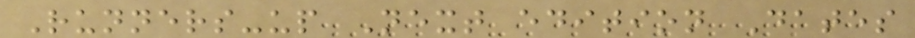Runners-up Next edition Dates
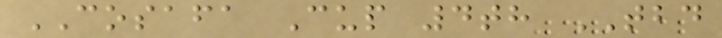COSAFA Cup 4th TBD
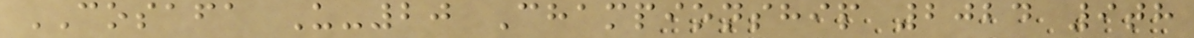COSAFA U-20 Championship 2024 9th
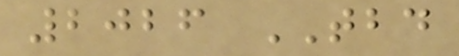2026 TBD
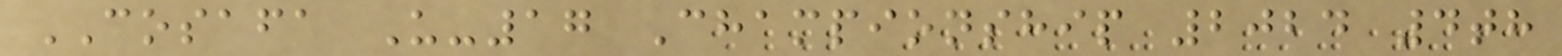COSAFA U-17 Championship 2024 4th
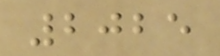2025
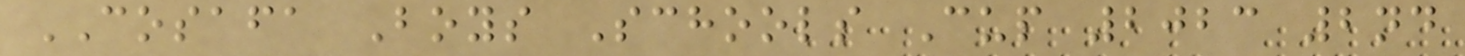COSAFA Boys Schools Cup 2023 2nd
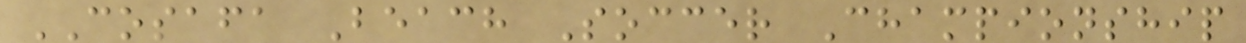COSAFA Beach Soccer Championship
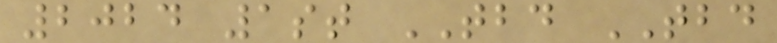2024 1st TBD TBD
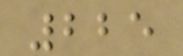225
